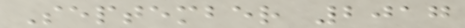September 2017
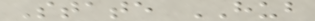State HUB
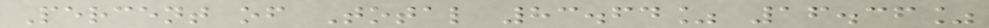Percent of Total 83.64% 16.36%
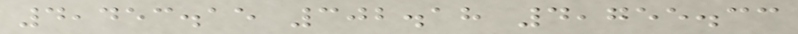4,453.15 302.18 4,755.33
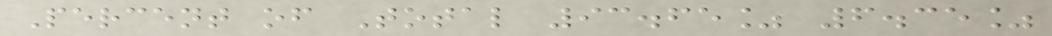Percent of Total 93.65% 6.35%
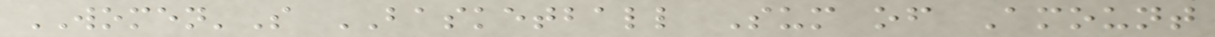WOMEN'S BASKETBALL Sum of Amount
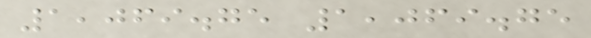1,069.75 1,069.75
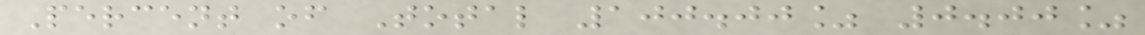Percent of Total 100.00% 0.00%
